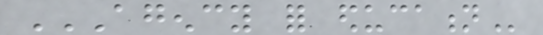AGENCY FOR EDUCATION
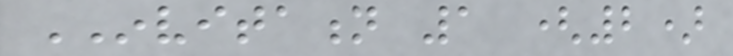INVITATION 1 (2)
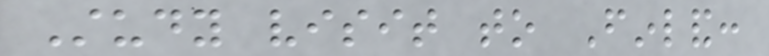Study visit to Finland:
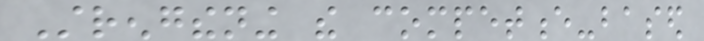Strengthening the competence-based
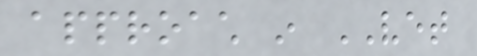approach in VET
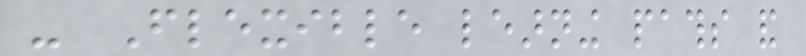- Flexible learning paths and
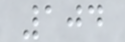104
